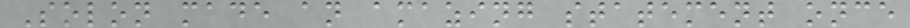Solon made an amazing statement once
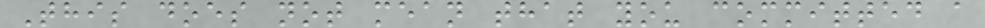This does not mean that you committed a
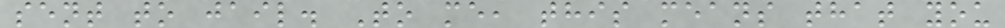sent to jail. To me, this means that you
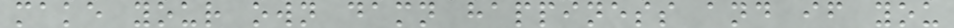make your own damn happiness and if you
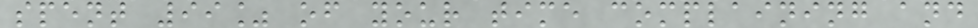spent 99% of your time complaining and
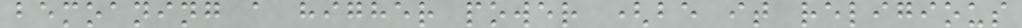bemoaning a higher power (be it religious
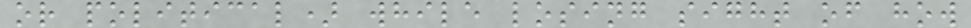or political) while losing sight of how
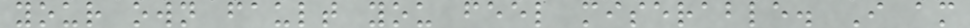your own fault you feel miserable. I am
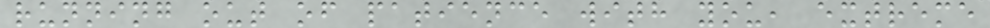running out of patience with you, extreme
